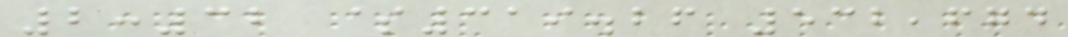2:32 $319.26 532,674
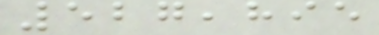527,895
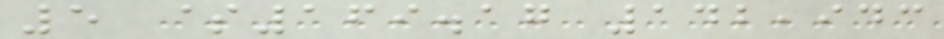5 $169.17 142,943
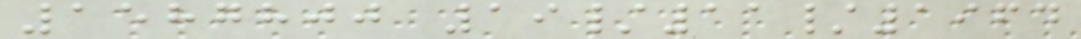1587800 19/11/1964
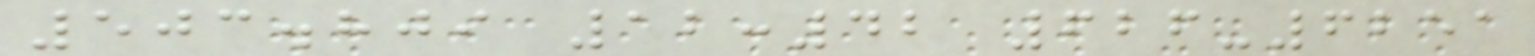503.809 12:42 626-6251
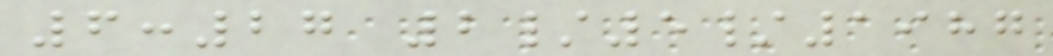6:27 2/5/1987
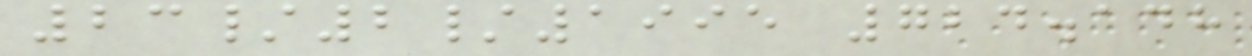23/2/1995 724.148
